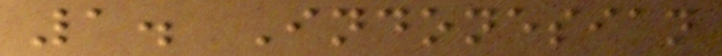1. Indonesian
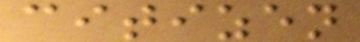citizen
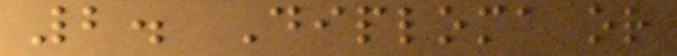2. Diploma or
